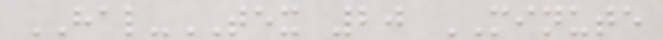HAL-TEX 20 MINUTE
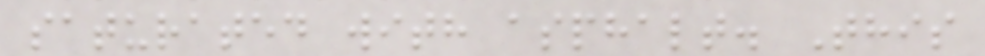saturated with asphalt. This
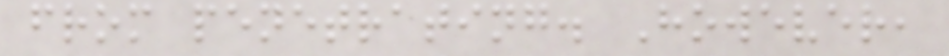from penetrating. However,
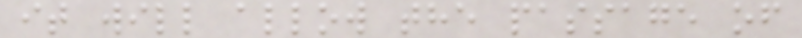it will allow the passage of
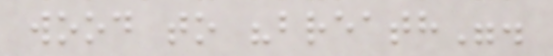wood to "breath".
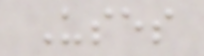Uses
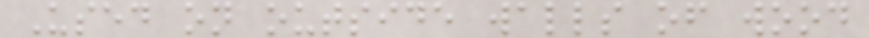Used on outside walls of wood
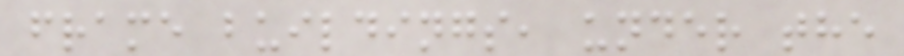frame buildings, under the
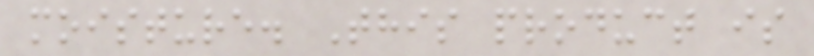moisture. This product is
